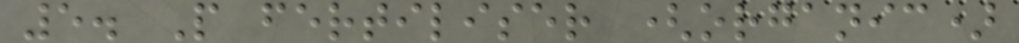5. P fertiliser (organic)
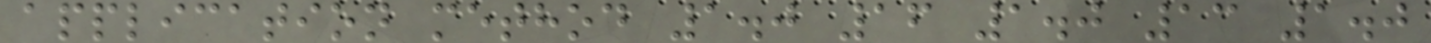application method 1.0 16 1.0 13 1.0
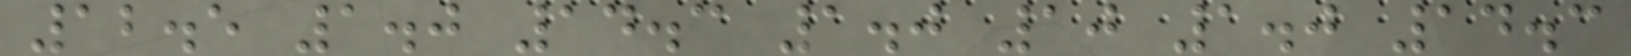12.5 1.0 14.3 1.0 10 1.0 14.3
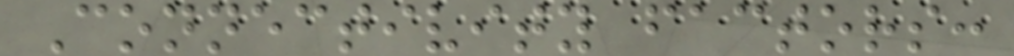Connectivity factors:
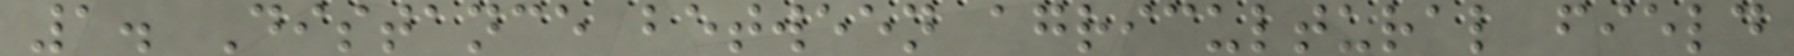1. Distance between agricultural field
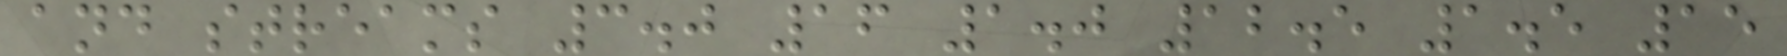and streams 3.0 16 1.0 12.5 1.5 15
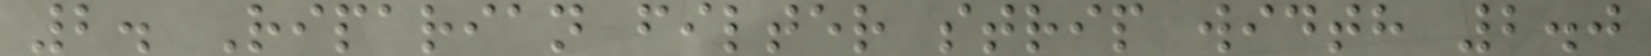2. Riparian filter strip width 2.0
